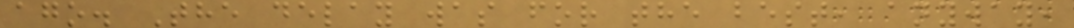ago. The delay was for the best, anyway,
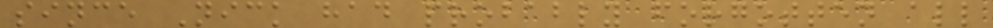since Nick had probably forgotten all
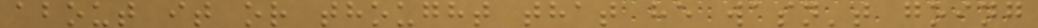about it or thought that he wasn't going
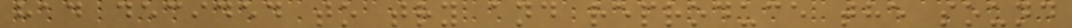had decided to try and reproduce the sound
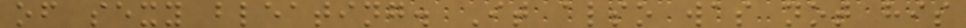of sexy bleating. It also was not his
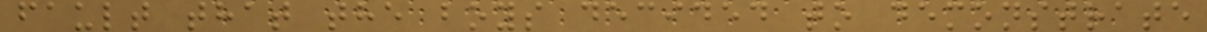fault that the boys decided to demonstrate
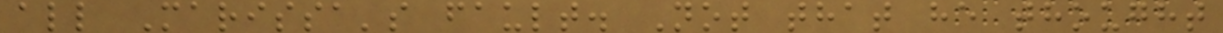all Marissa's fault. Not that he thought
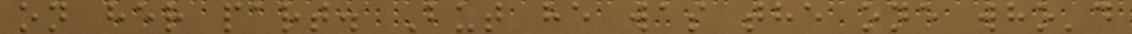on her part. But he was the one who'd
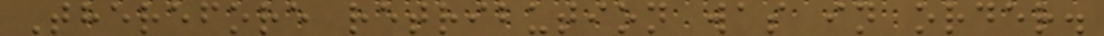Therefore retribution was in order.
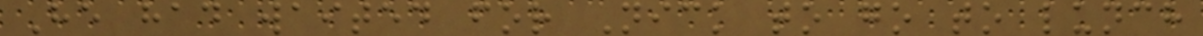He had waited for Nick to go to lunch
